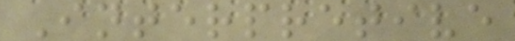Interpretive
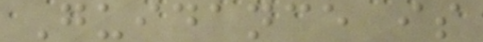Guidance is
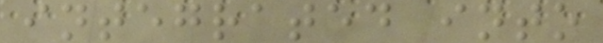integrated into
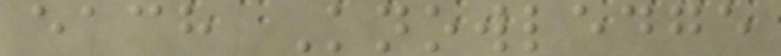each Knowledge
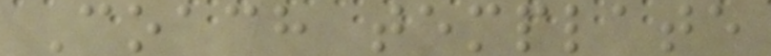Coach template
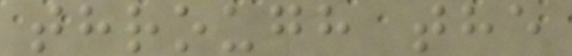through the
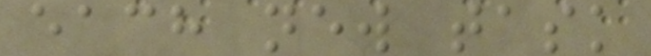each new task
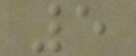5
